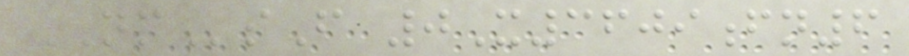NMsF 0X3609fn6
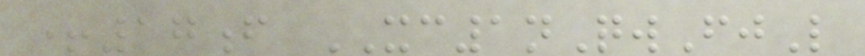+17f XC1nQwFjL
